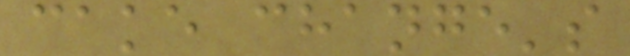cake change's
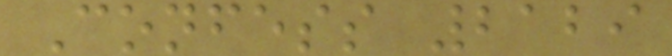Confess 2129
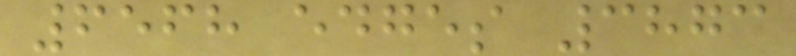6568 edges 3873
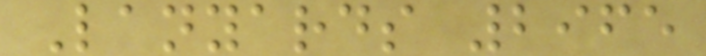Lanyards 2965
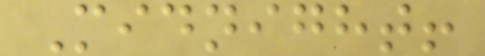Midnight!
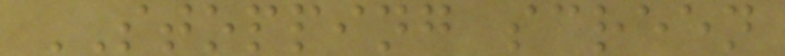STOPPING screen
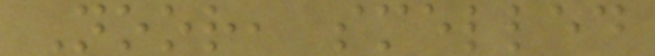Noor, smelled
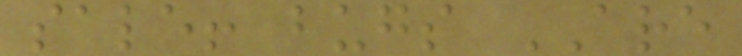sale! bugs ARE
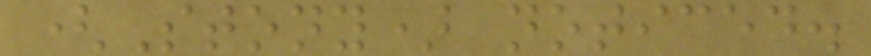(Stony) noticed.
